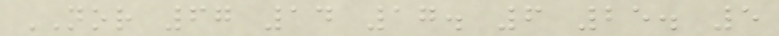NOR 67 14 17. 6 25. 5
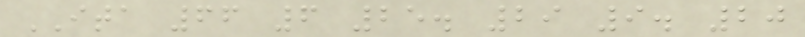ITA 66 6 25. 29 9. 20
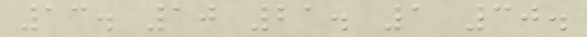13. 10 21. 1 30.
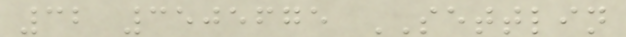32 3505675 SETTLIN
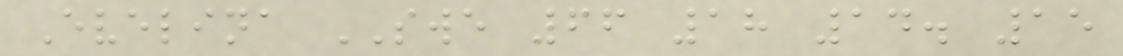Evelina SWE 66 18 14. 15
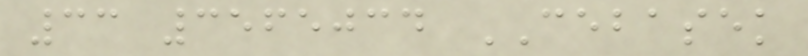33 3565034 CEBASEK
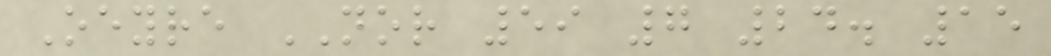Oeyre NOR 59 7 24. 15
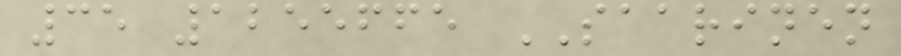35 1255665 SAARINEN
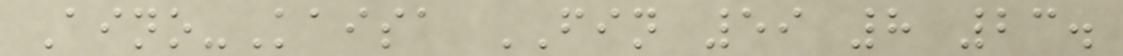Aino-Kaisa FIN 59 8 23.
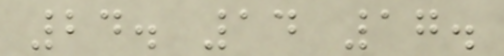24. 14 17.
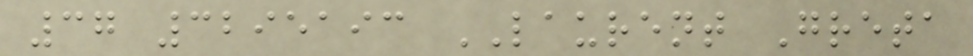37 3295193 LAURENT Greta
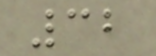32
